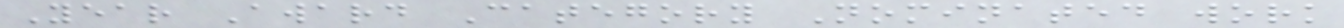Year Award Category Nominated work
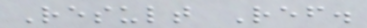Result Ref.
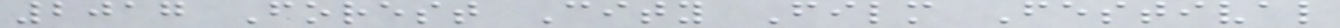2017 Forest City Film Festival
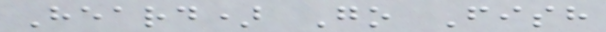Heard) Go Fish
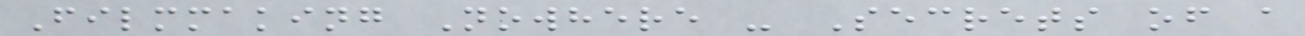Filmmaking Nowhere - Secrets of a
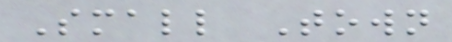Small Town
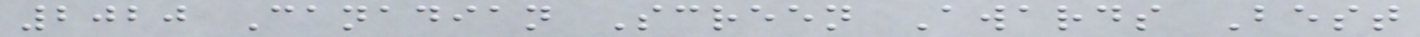2020 Canadian Screen Awards Best
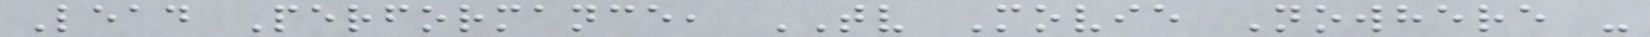Lead Performance, TV Movie Nowhere -
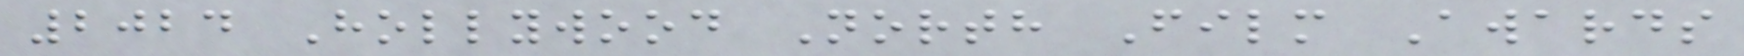2024 Hollywood North Film Awards
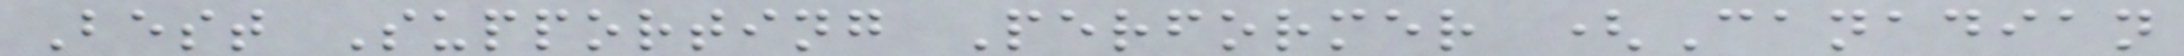Best Supporting Performer (Canadian
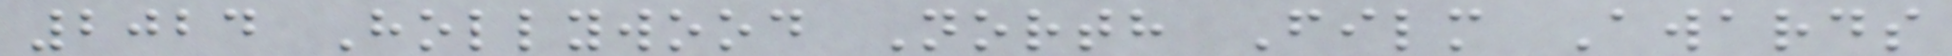2024 Hollywood North Film Awards
